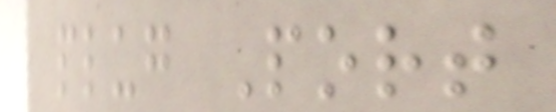plug Port
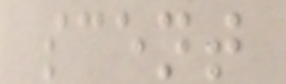scent
